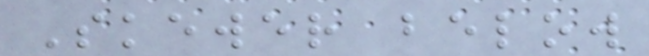Skewer below
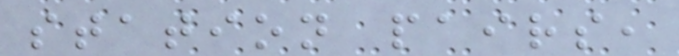station pairs,
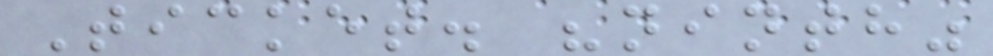Ticket. "ninth"
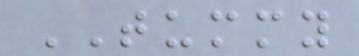TUMMY
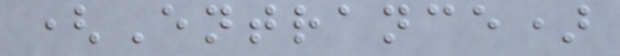(Entrance)
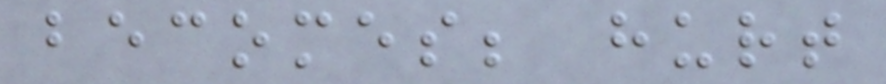becomes; hurt
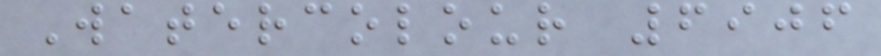Watercolour 6906
